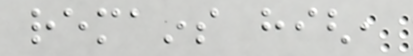remains high,
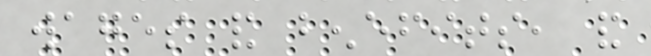wages and benefits, and
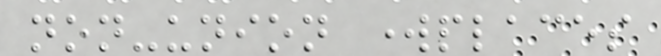non-union workplaces
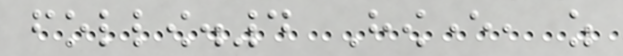follow.4 However, as
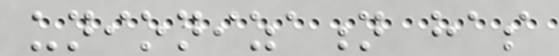unionization has
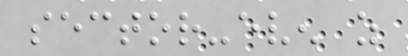sector-even as
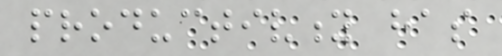productivity has
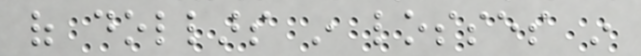of dollars in losses in
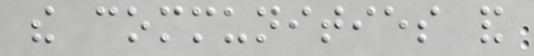the communities and
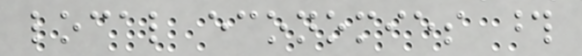local economies those
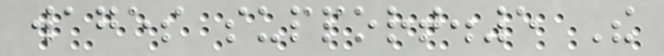wages support.5 The
